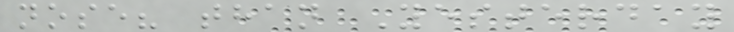nose? than Yesterday
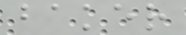baker
